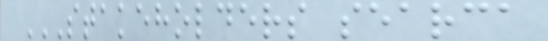STAKEHOLDERS SEARCA
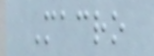Macro
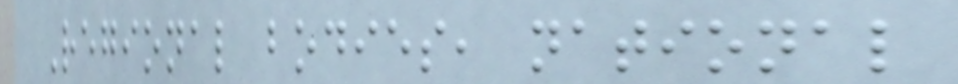Regional bodies, national
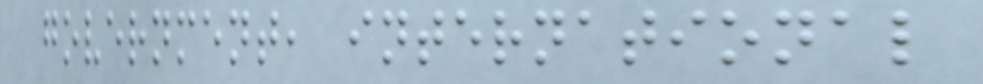government, international
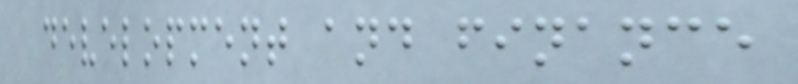development and finance
